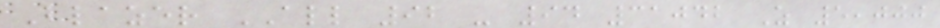Blazer ALL 92 - 94 31042 Z 5,000
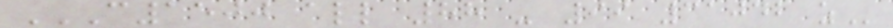C1500 ALL 88 - 99 31042 Z
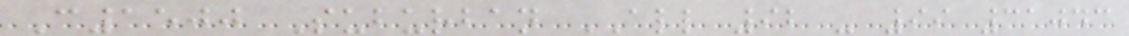C1500 Suburban ALL 92 - 99 31043
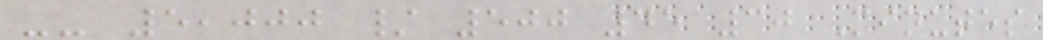-- 5,000 / 500 45 30 Minutes
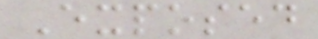Exposed
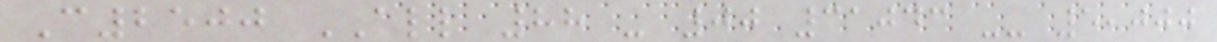C2500 ALL 88 - 00 31043 -- 5,000
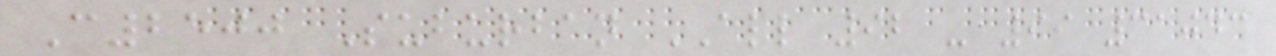C2500 Suburban ALL 92 - 99 31043
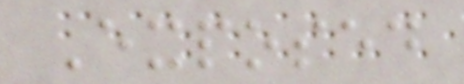Exposed
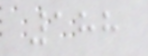188
